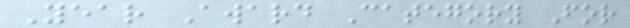Year Award Category For
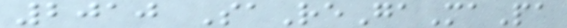2010 SaReGaMaPa
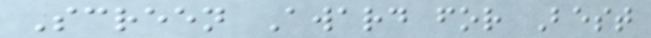Screen Award for Best
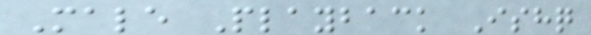Male Playback Ishq
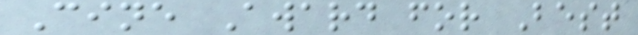Cine Award for Best
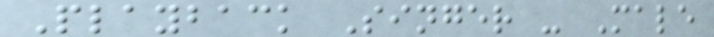Playback Singer - Male
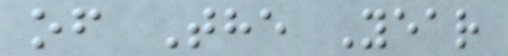of The Year
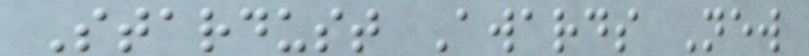Stardust Awards New
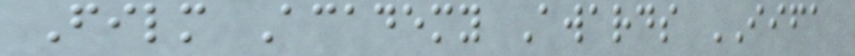Film Academy Awards IIFA
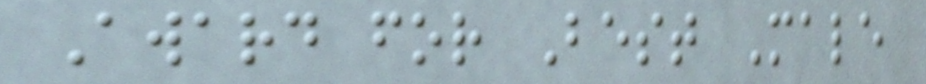Award for Best Male
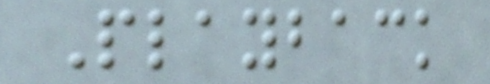Playback
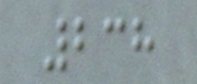238
